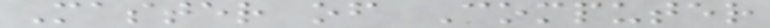Master of Computer
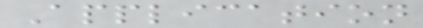Application
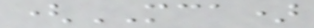(MCA)
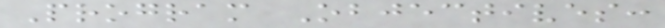Program Objectives:
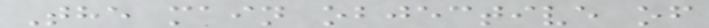The main objective of
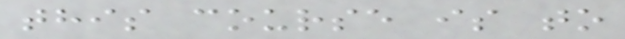this course is to
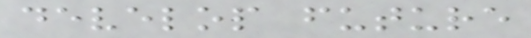develop future
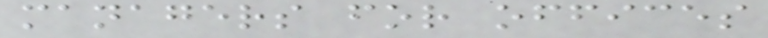managers for offices
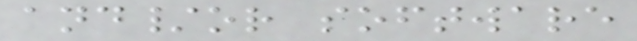and/or software
